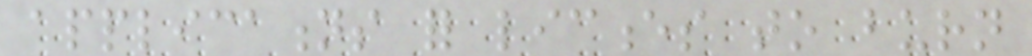applications for licences to burn
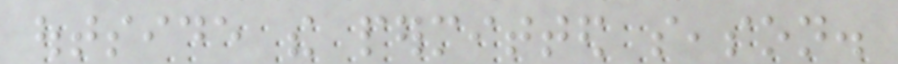outside the permitted season.
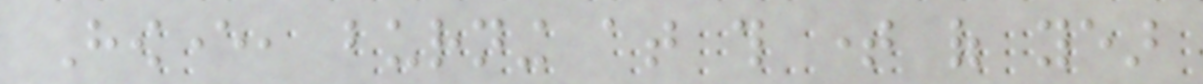However, burning at this time of year
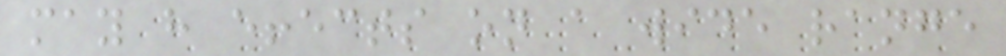may have effects on a wide range
